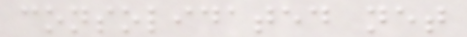consolidated net
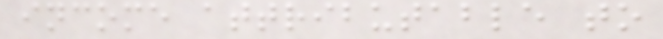income attributable to
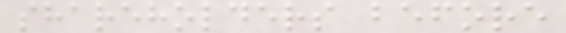shareholders before
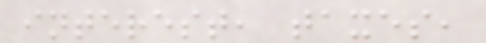interest, taxes,
